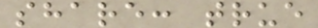share: true
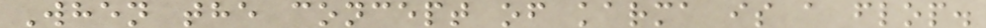When the concept of karma is a flop.
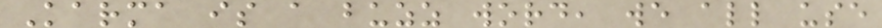Karma is a buzz word, we all use
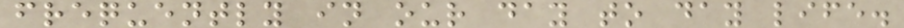frequently in our day to day life.
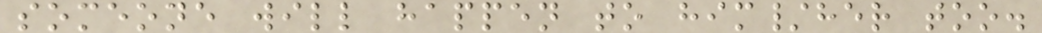someone will happen to him/her too.
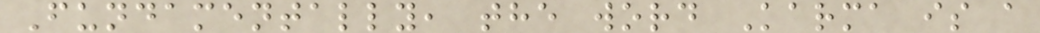Fundamentally, the word Karma is a
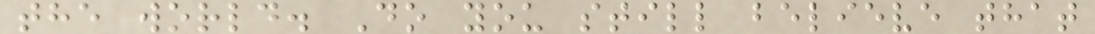the world. Do you still believe that
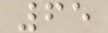65
